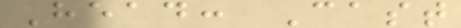Head: Cast
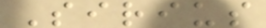Sirius
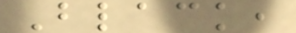Black,
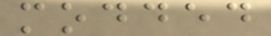modded
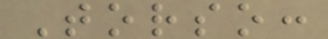Torso:
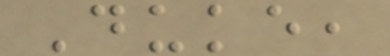Duke,
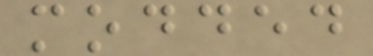modded
